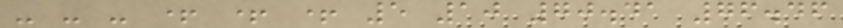- - - + + + 5 10 70.41 76.46
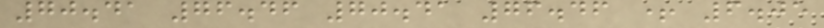70.41 76.46 70.41 76.46 + 6.05
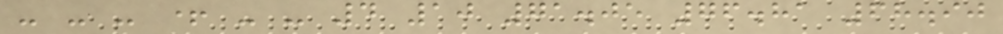- - - + - - 4 10 71.05 76.81 68.90
